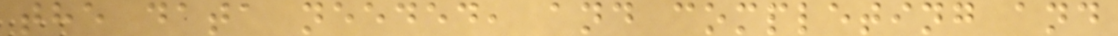the data needed, and completing and
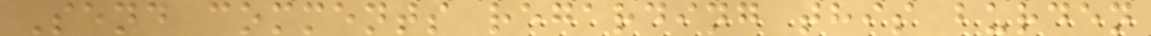Send comments regarding this burden
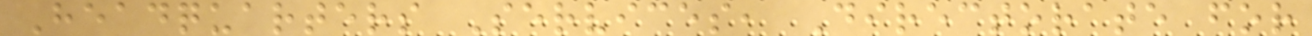Headquarters Services, Directorate for
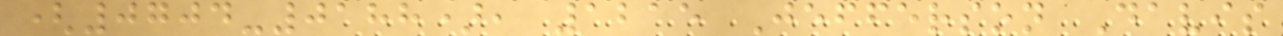(0704-0188), 1215 Jefferson Davis
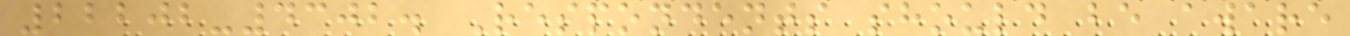22202-4302. Respondents should be aware
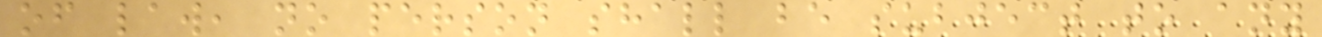of law, no person shall be subject to any
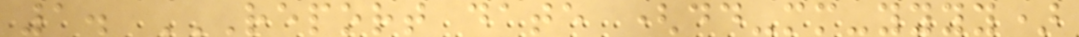1. REPORT DATE (DD-MM-YYYY)
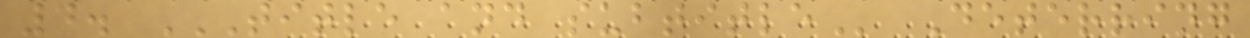4. TITLE AND SUBTITLE Deterring
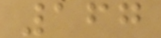167
